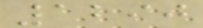1290
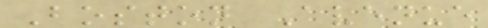Boston Avenue
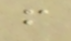f
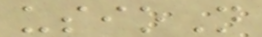usioN
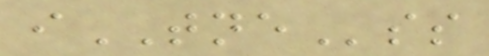iTNEss
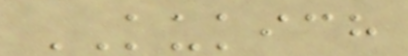KUKICH
